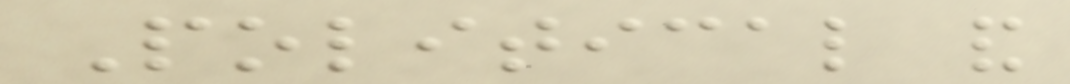Political and
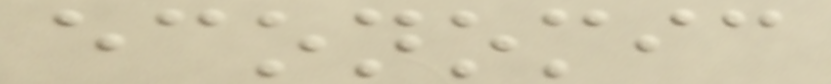economic
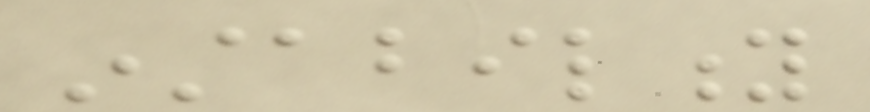instability
